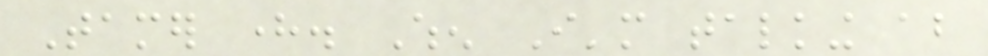Tamer here. When I'm talking about
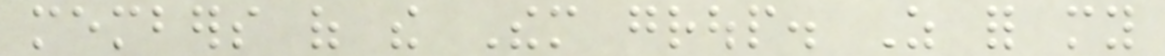members of the Them group. As for my
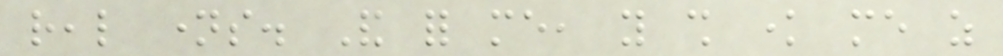real names. And for me, you shall know me as
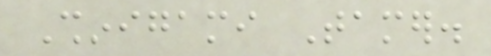Shinigami Tamer.
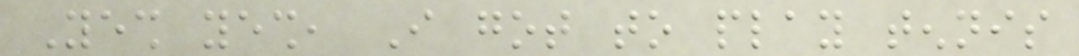Yesh yesh, I got to play tennis
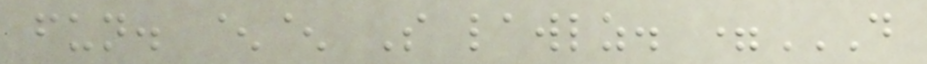fun. ^^ So lawlz. =D
